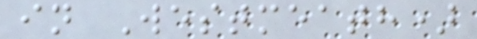in Westmeath)
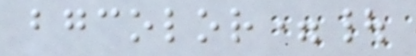bgcolor=|
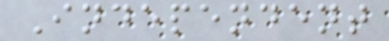Independent
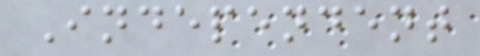Independent
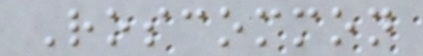Roscommon
